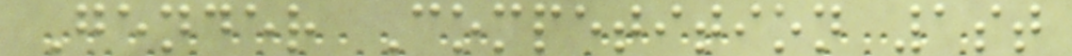Gender Competition 1st
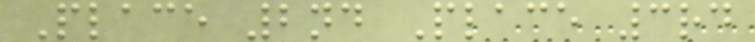Place 2nd Place 3rd
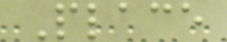Place
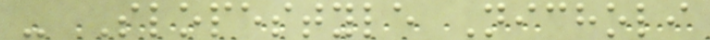- Slopestyle Nicholi
